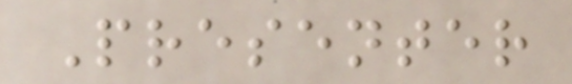Presenter
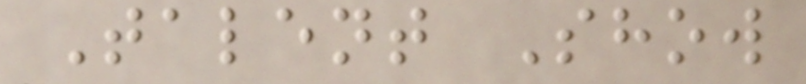Talent Show
